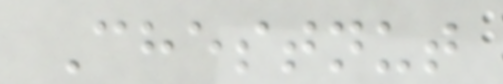Chestnut
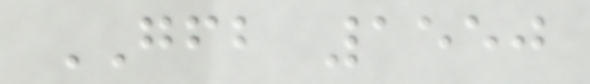GFB 1550
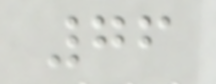76
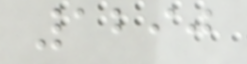1290
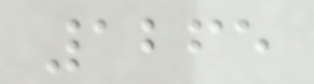1265
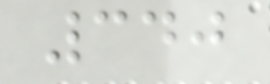340
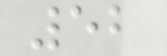52
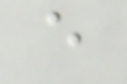e
